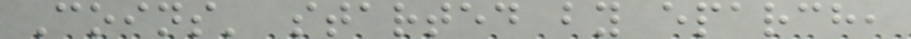Coins' started by eparch,
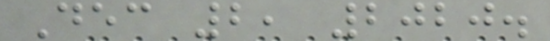Dec 2, 2020.
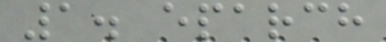1. eparch
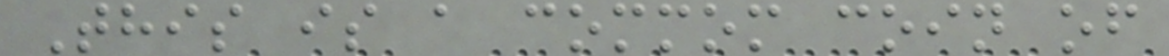This is a commom coin of
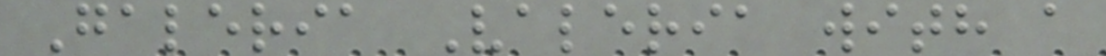Galeria Valeria with a
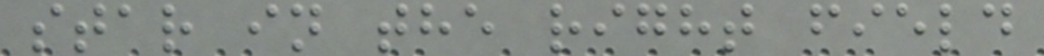star in the right field
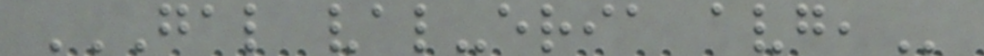GAL VAL-ERIA AVG,
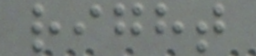right
